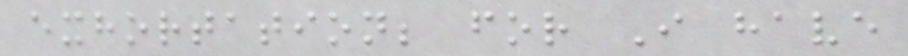exhortation; for I have
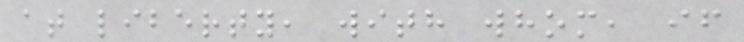at liberty, with whom, if
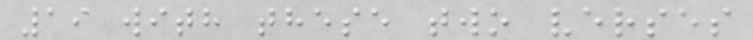19 with these two verses
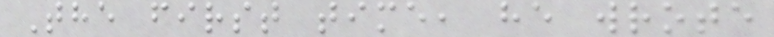The first time, he wrote
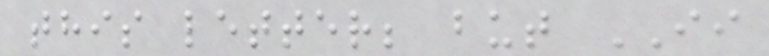this letter; but II
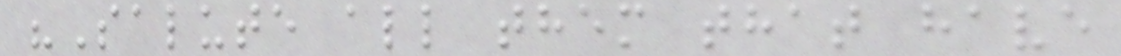"Salute all them that have
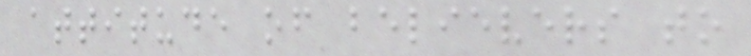attitude of believers to
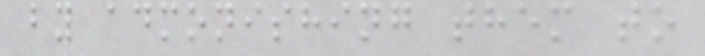by admonishing them to
